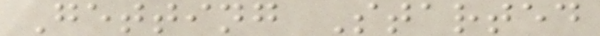Getting Started
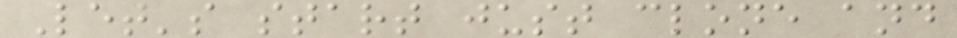Let's start just clone and
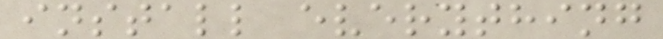install everything
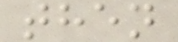then
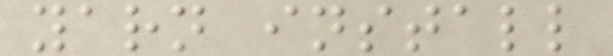yarn install
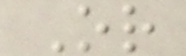Or
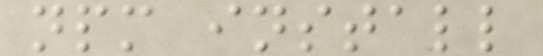npm install
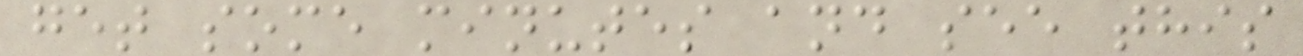get some minutes and see this
